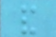and
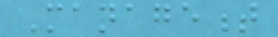Management
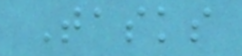Tasks
